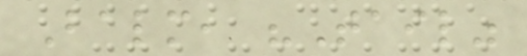Balm, "Tail"
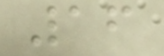16
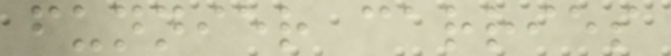funnier carries
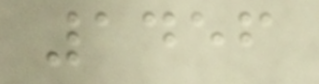1456
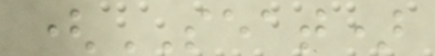(SEAT)
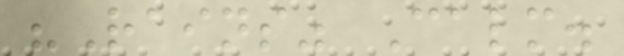"Rains" Calm.
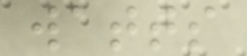watts
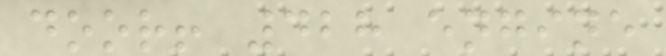door! 428 engine
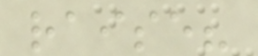raise?
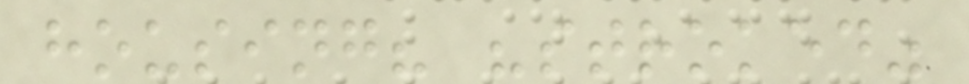housing? "stroked"
